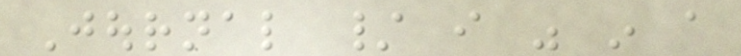Journal / i was in a
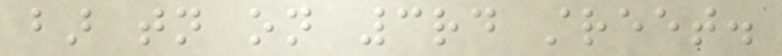bar tonight on 3rd street.
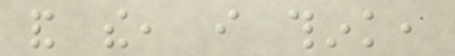and the, i think,
